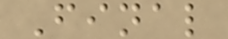Final
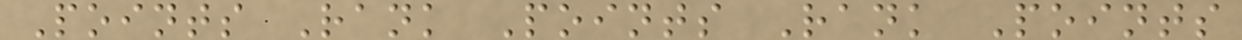Points Rank Points Rank Points
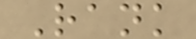Rank
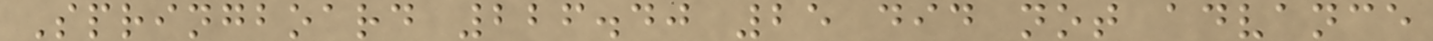Springboard 226.40 25 did not advance
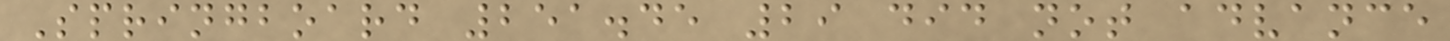Springboard 251.45 29 did not advance
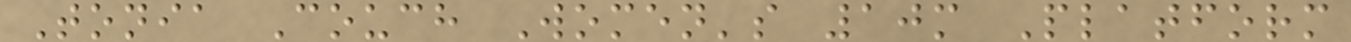Tonia Couch Women's 10m Platform
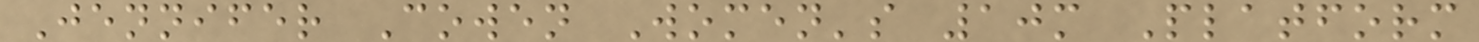Jennifer Cowen Women's 10m Platform
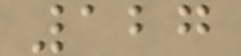127
